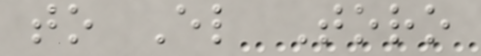to El Toro
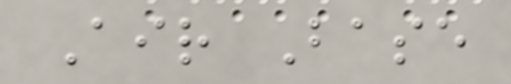Air Base
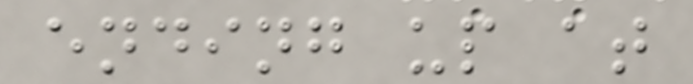ending up at
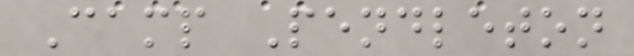Camp Pendleton
